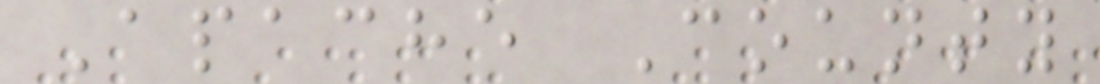Apache County
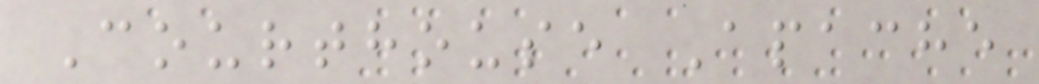Courthouse Apache
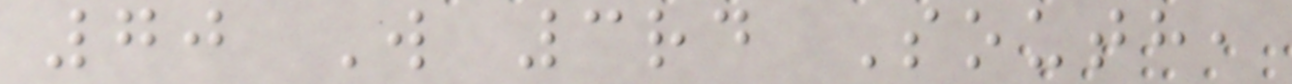70 W 3rd South,
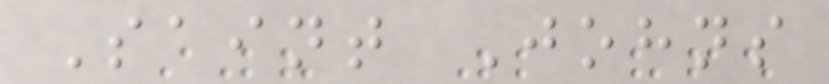Saint Johns
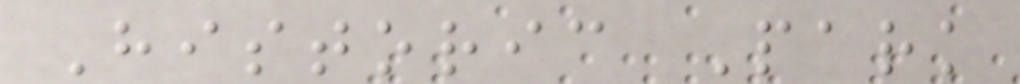Historic Park
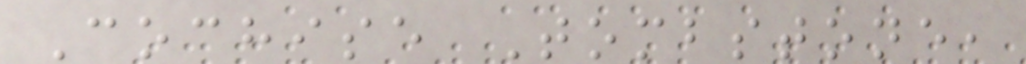Cochise Tombstone,
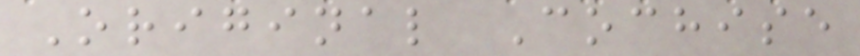Original Cochise
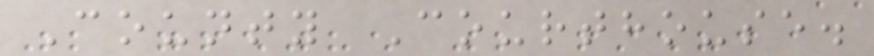County Courthouse.
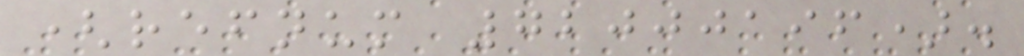(refnum 72000196).
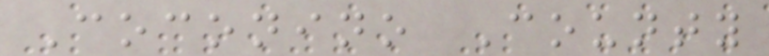Coconino County
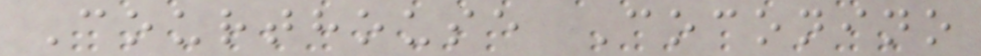Courthouse Coconino
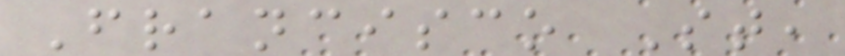Francisco St,
